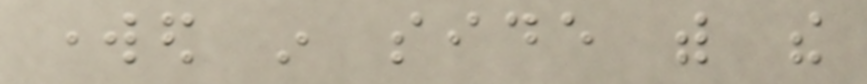worked in side with the
